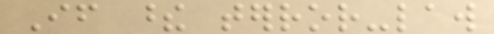If these terror-law
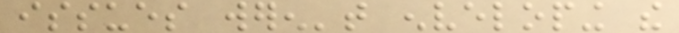issues weren't enveloping the
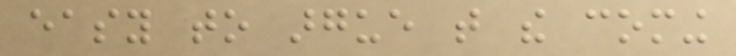easy to argue that the coming
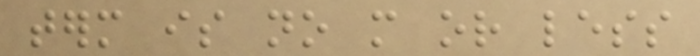term is no more or less
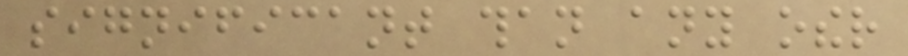significant than any other
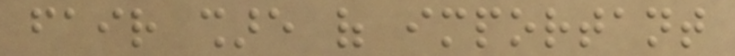fair share of important
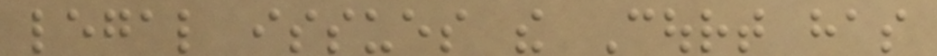legal issues the Court has
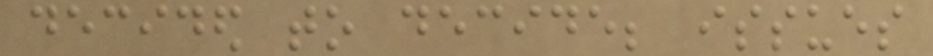decided to decide; issues
